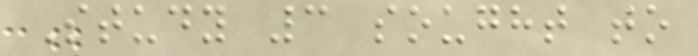Study 3 sought to
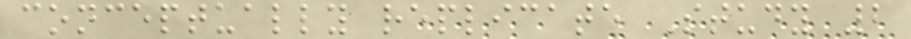conceptually replicate Study 2
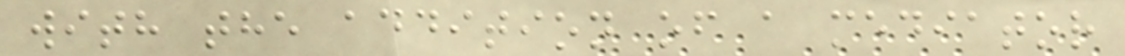with the addition of a mediator
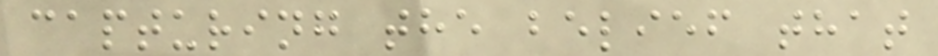capturing the belief that
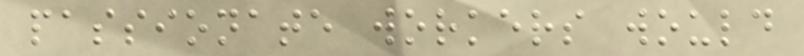passionate workers would
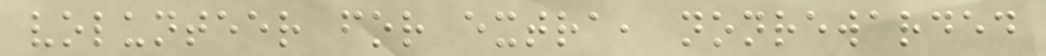volunteer for extra, nonrewarded
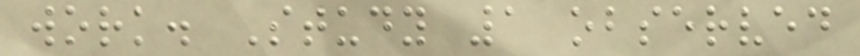work. Study 1 observed
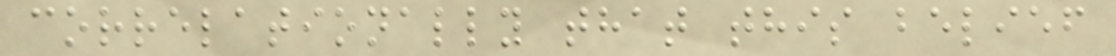correlationally that this belief
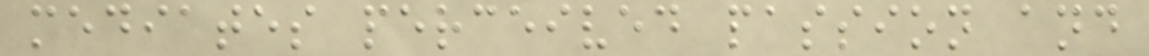mediates perceived passion and
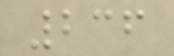236
